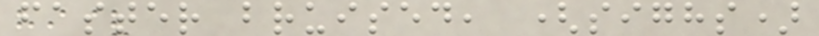faster bruised, (sighs)
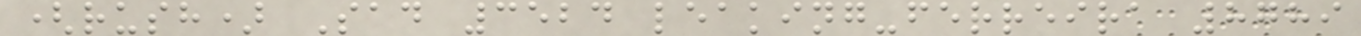(rush) Sad 3524 leaking-ferreira 8789
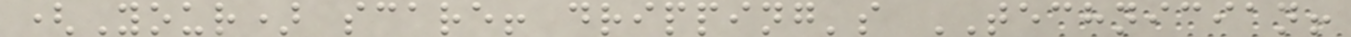(Your) scare! dripping's TECHNICIAN!
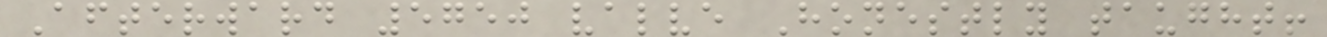Afterward 5750 valve Honestly taught!
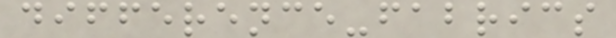difference-fabrics
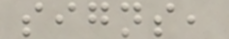signs,
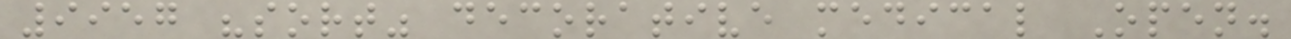9957 "sort" decorative medical Open.
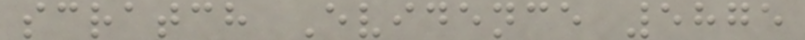scratch Evidence 5875
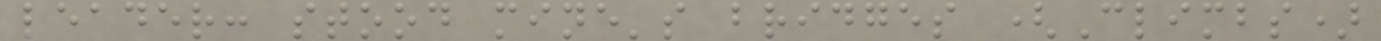leader: stood mine's bridges (Climbs)
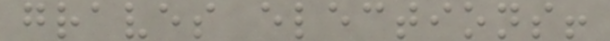graves elections!
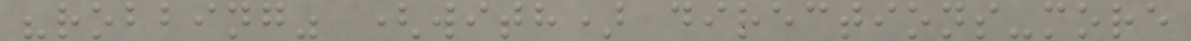"robbing" (with) directions-more
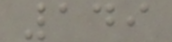149
